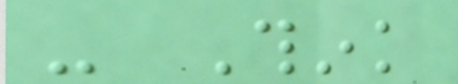- Think
